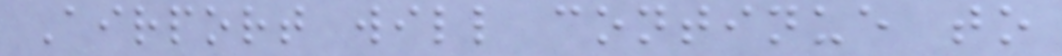Airport will continue to
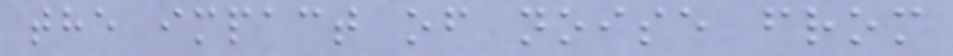the impact of noise from
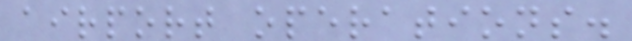airport operations.
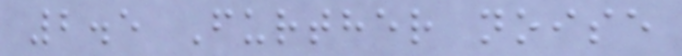2.5 Further noise
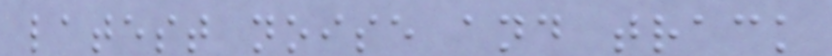latest noise and track
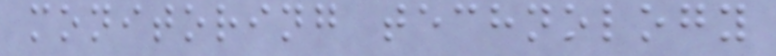monitoring technology
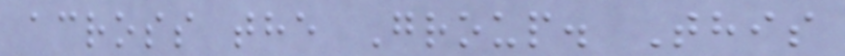across the Group. This
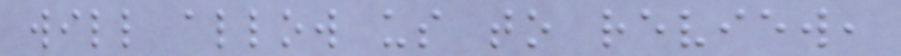will allow us to review,
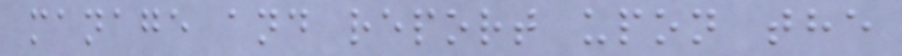manage and report upon the
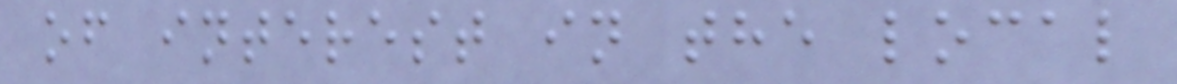of interest in the local
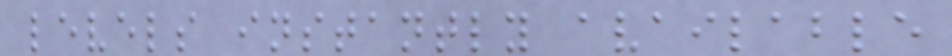levels instantly available
